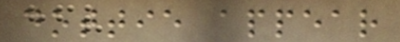dottie appear
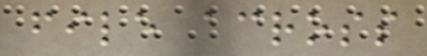file across
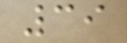39
